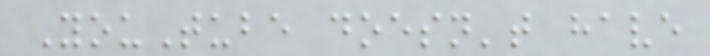YouTube doesn't have
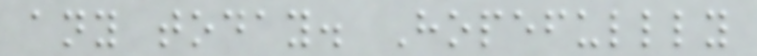any today. Hopefullly
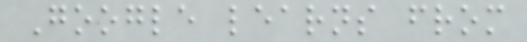Google learns from
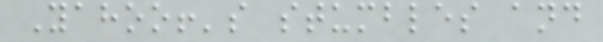Yahoo!'s stumbles and
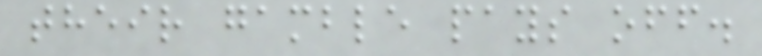their gamble pays off.
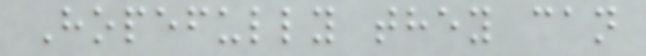Hopefully they can
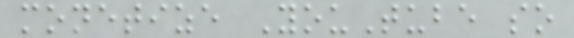monetize YouTube so
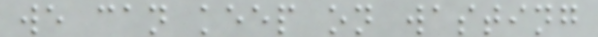we can keep on wasting
